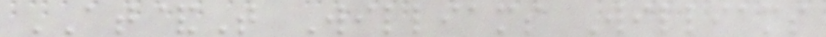AT&T Williams Williams
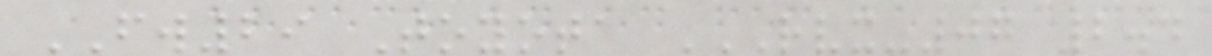FW29 Toyota RVX-07 2.4
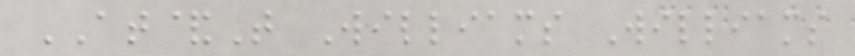AT&T Williams Williams
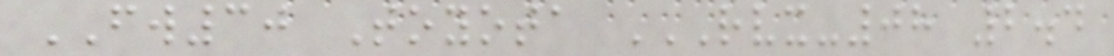FW30 Toyota RVX-08 2.4
